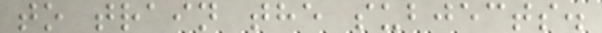to train the subjects.
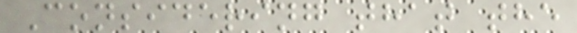Considering that the
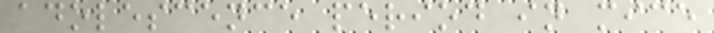adolescence period in mice
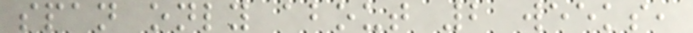span only about 2 weeks,
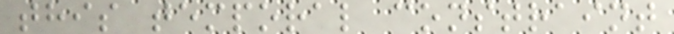this temporal constraint
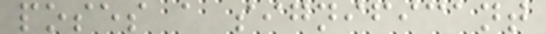poses a significant
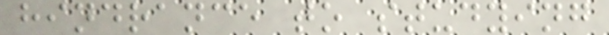hindrance to studying
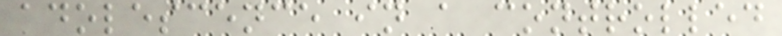adolescence in a controlled
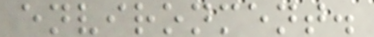environment.
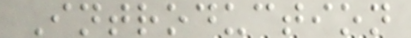Introduction
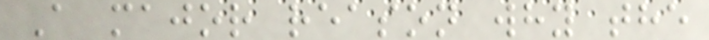A major reason why the
